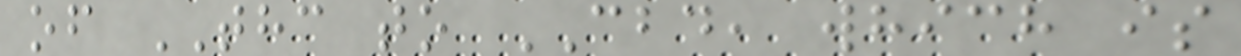of THC to CBD, which is
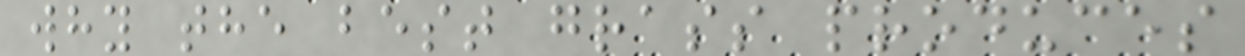why the best grass produces
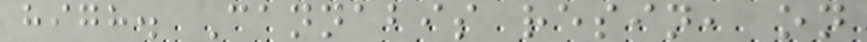high. Cannabis resin, on
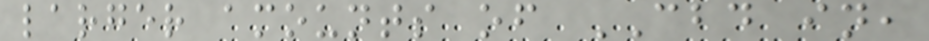larger amounts of CBD in,
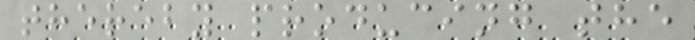thereby producing the
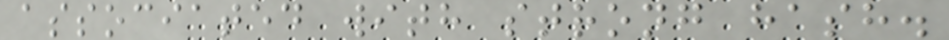associated with strong hash.
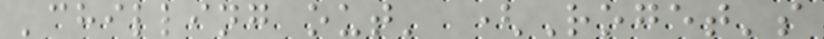'chilling out' (Roget's
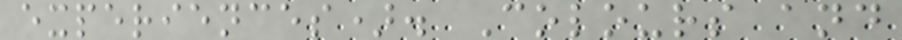experiences). Colours and
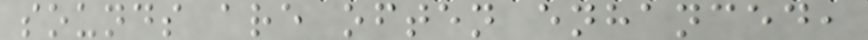sounds are often enhanced,
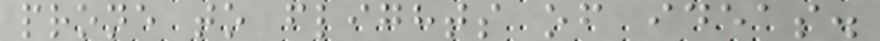prone to flights of ideas.
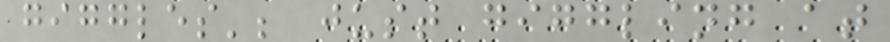giggles'; just giggling at
